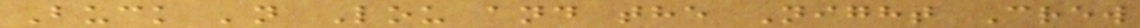Buck 'n Lou and the Night Crew
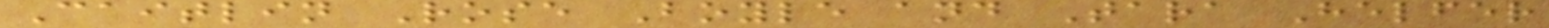Caitlin Rose Boyle and Tara Helfer
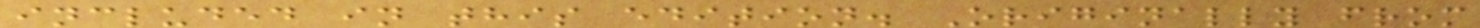included in this edition. Originally from
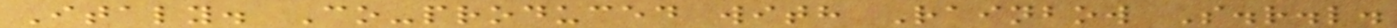Italy. Co-produced with Rainbow S.r.l.
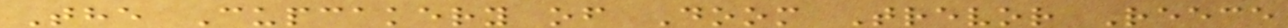The Cupcakery of Doom Trevor Reece
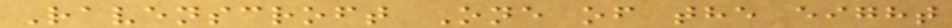Ravenscroft One of the eight
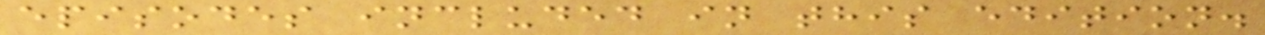episodes included in this edition.
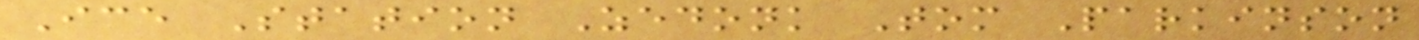Ice Station Zedonk Tom Parkinson
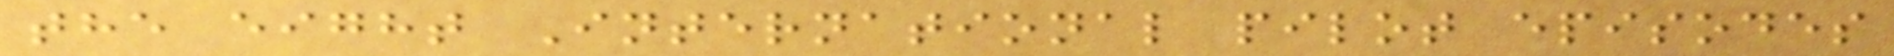the eight International pilot episodes
